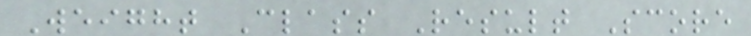Weight Class Result Score
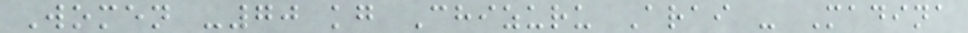Women -70 kg Chizuru Arai - Madina
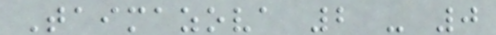Taimazova 2 - 0
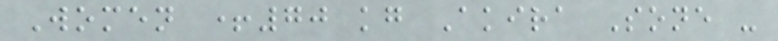Women +70 kg Akira Sone -
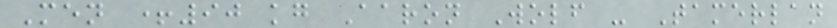Men +90 kg Aaron Wolf - Tamerlan
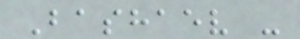Bashaev -
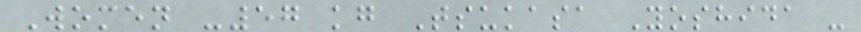Women -57 kg Tsukasa Yoshida -
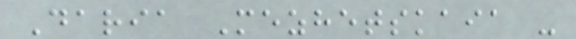Daria Mezhetskaia -
